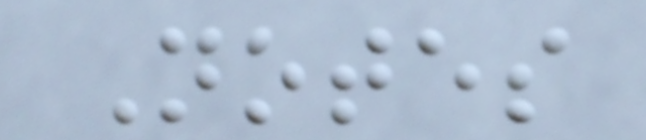Notes
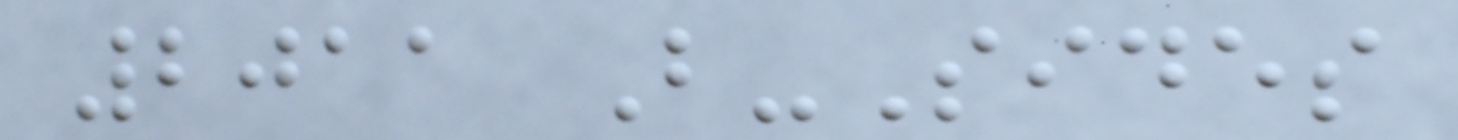2011 B-Sides
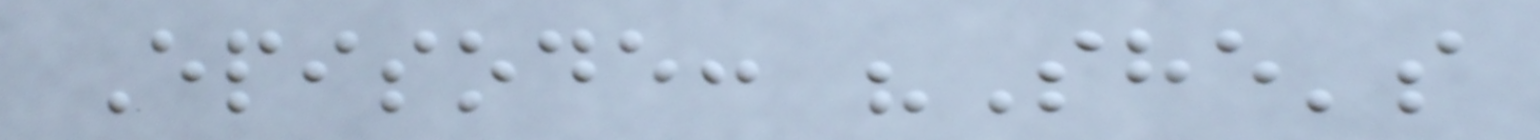Episode: "She's
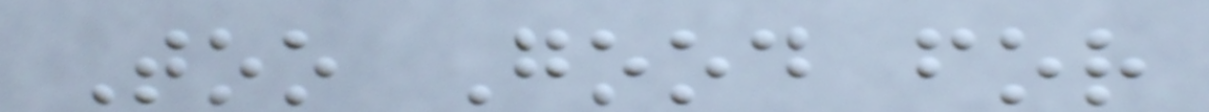Too Good for
